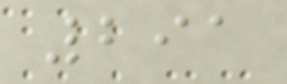291
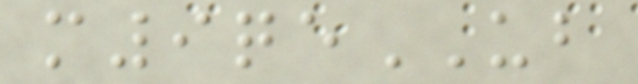m9qeUB
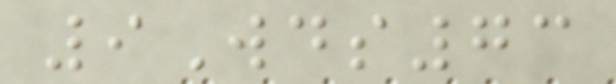9Wds73
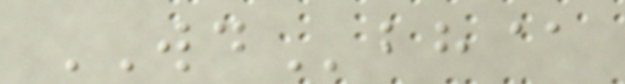WDbh@
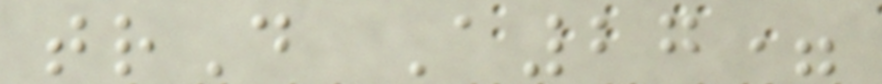trD A27=
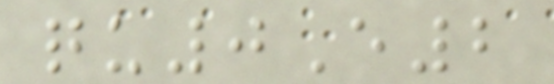qu0E2
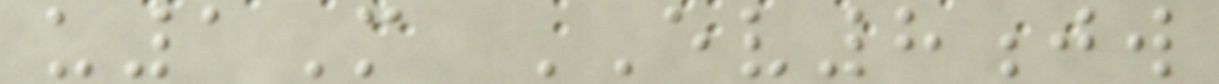u1M EV8jw
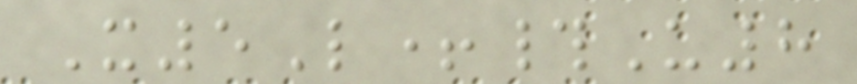X5L+#U8
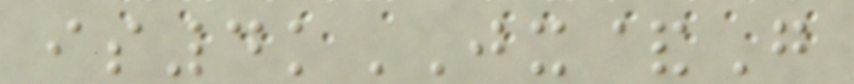is4kJX&G
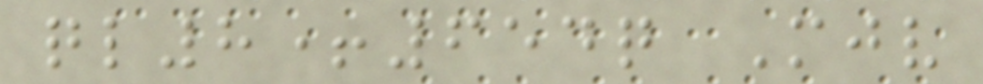ql8+654q Mjv
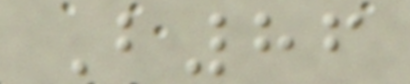B86
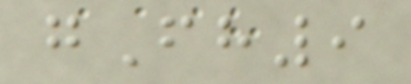gFh9
